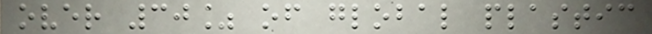over 30% of global plastic
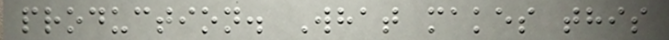production. What makes this
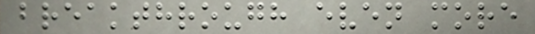breakthrough even more
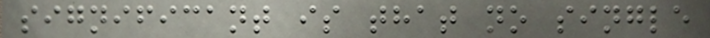significant is that no single
